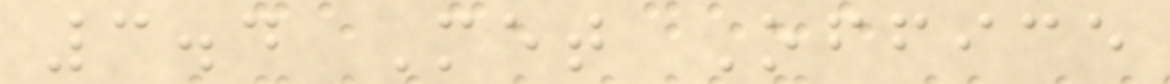3.4 Met Office
